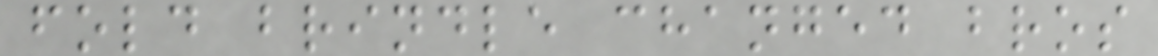fold brindle changed bros
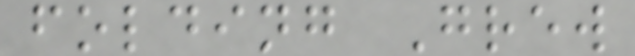folding Grew
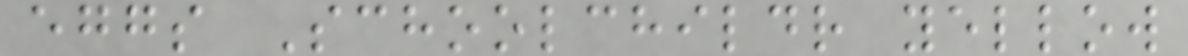eggs Schoolchildr yellow
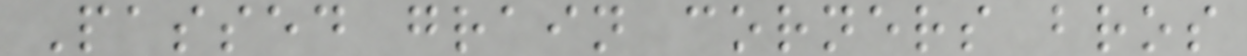Passed grain corners bros
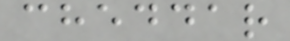cheddar
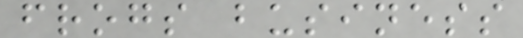frogs business
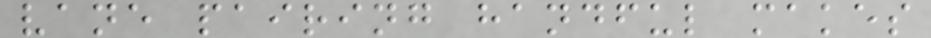vane pairing handful makes
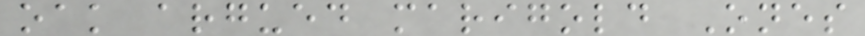oak argued marigold Ones
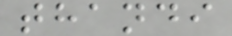thandi
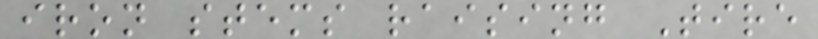iron stems raising Tire
